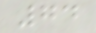74
